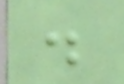.
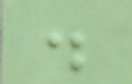.
